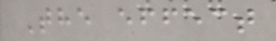The effect
